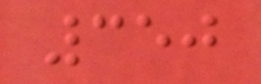350
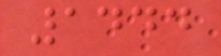1444
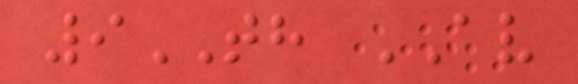9TH AV
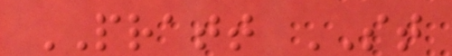PRATT ST
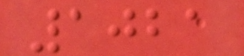1021
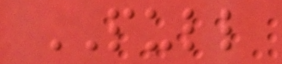PULL
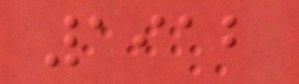1912
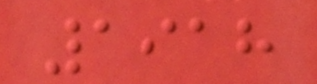1918
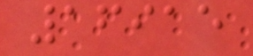16915
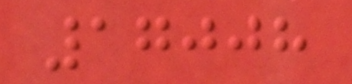17008
